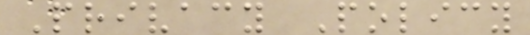Privacy Policy
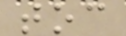toc
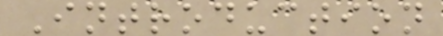Introduction
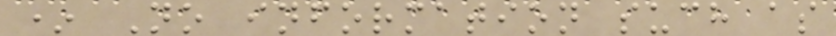* No information such as
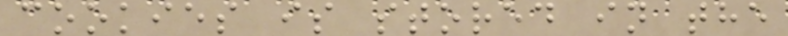cookies is stored in the
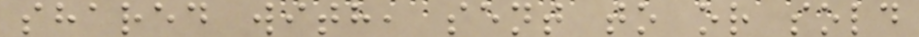shared with, sent to or sold
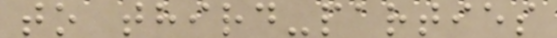to third-parties
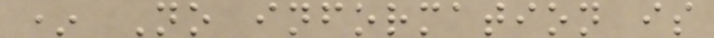* No information is
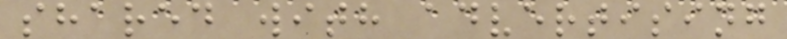shared with advertising
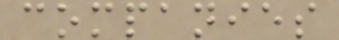companies
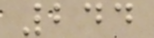244
